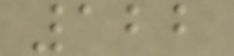122
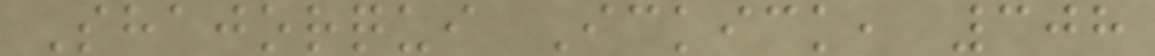Shajorqui Ickick, 308
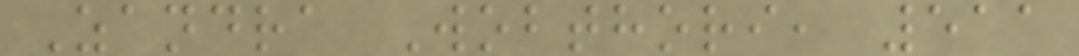Zandra Wobthori, 511
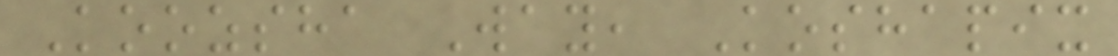Koozsha Way, Koshapix
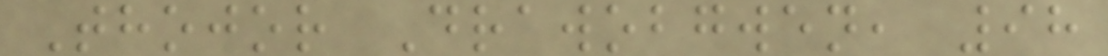Thojor Drawobgwen, 98
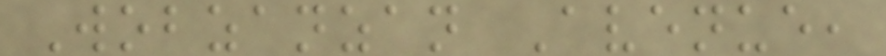Wobzanzan Avenue,
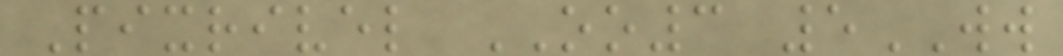Pixrivel OO3 5WW
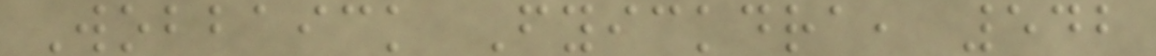Wobbaick Fyickdra, 542
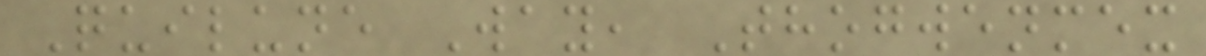Quilune Way, Thogwenmex
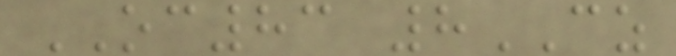OC83 8CZ
